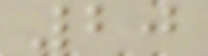20
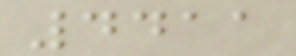4411
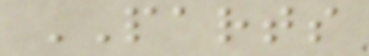PARTS
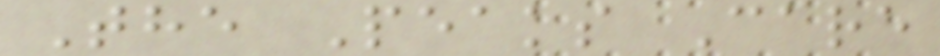The Peaks Care
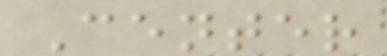Center
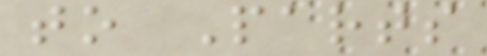to Parts
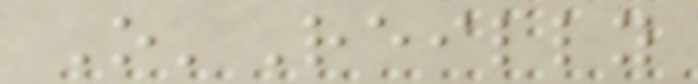O'Reilly
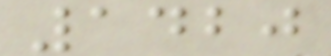1420
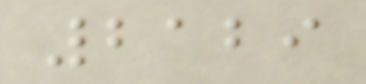2129
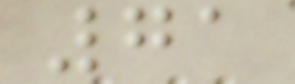71
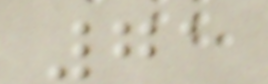71
